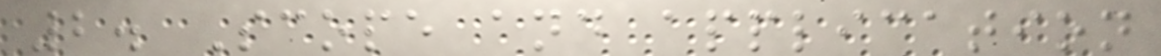2. Scope and application
